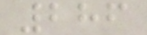286
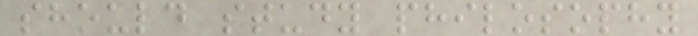should study philosophy
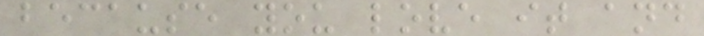because you love it and
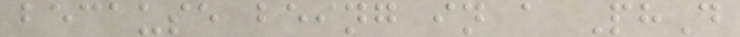because being in a PhD
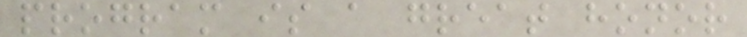program is a great honor
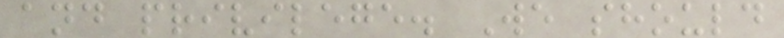and privilege. We should
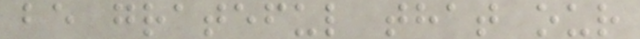be grateful that our
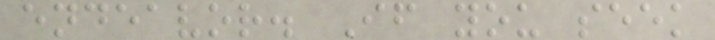endeavor. If you seek
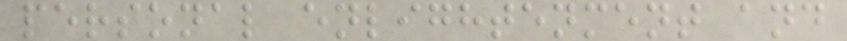personal enlightenment and
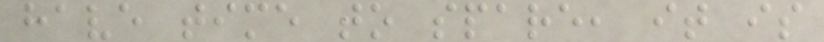have time to spare, it is
